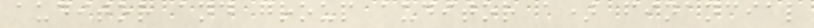auditor and group auditor a) financial
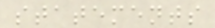statements
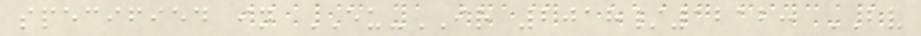specified in EU-IR 2018/1212: BV
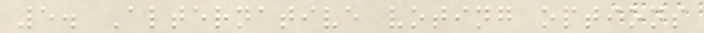5. Alternative voting options
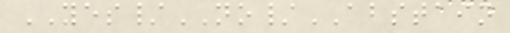YES/NO/ABSTAIN
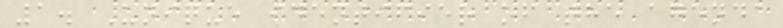1. Unique identifier of the agenda
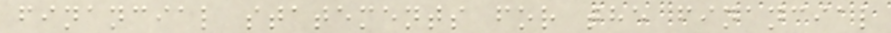financial statements for the financial
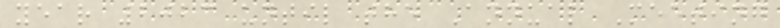year 2023 until the Annual Meeting
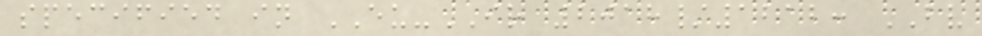specified in EU-IR 2018/1212: BV
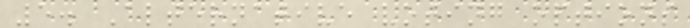5. Alternative voting options
